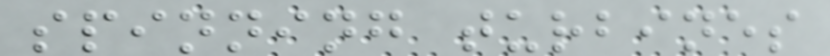spinning turbines
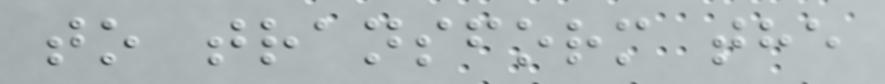to transform the
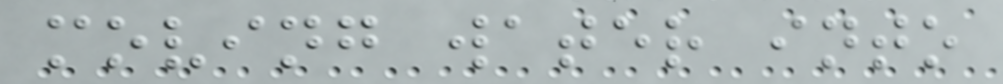moving water into
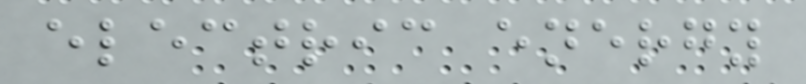electric energy
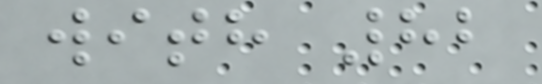with 82
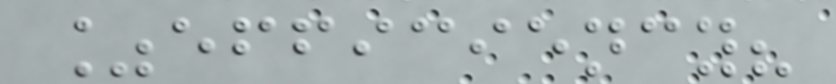%efficiency?
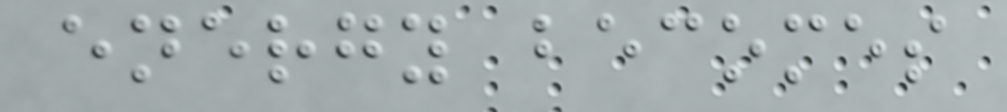energy becomes
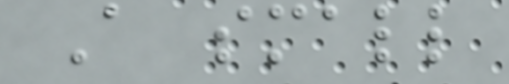A small
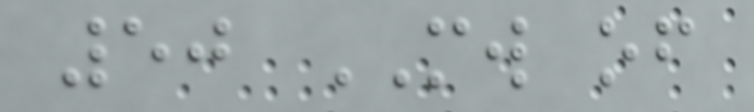50 MW of
